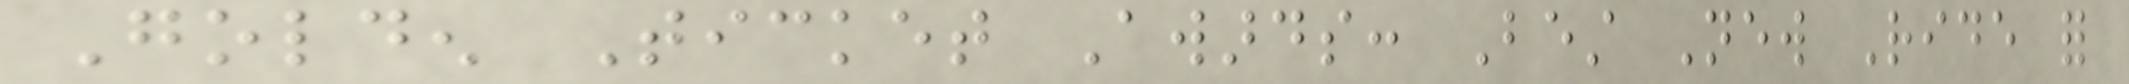Golden Ticket Awards: Best New Ride for
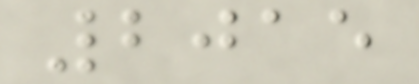2015
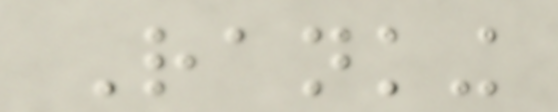Ranking
